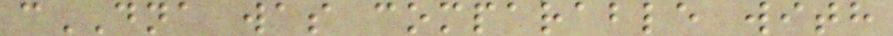cDNA was comparable with
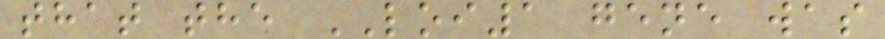that the LOI1 gene was
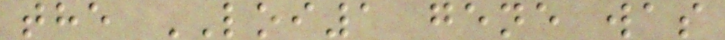the LOI1 gene was
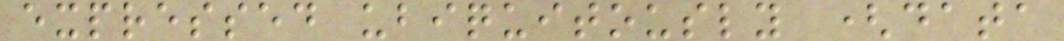expressed ubiquitously (data
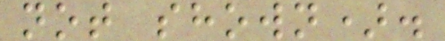not shown).
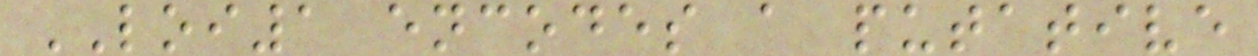LOI1 encodes a putative
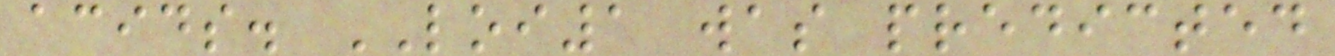acids. LOI1 was predicted
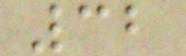32
